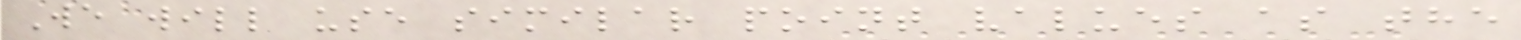We will use similar point values as the
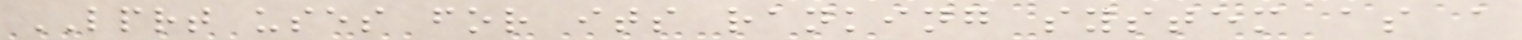LPRT uses for its ranking system as a
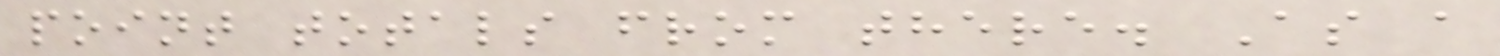point totals from there. As a
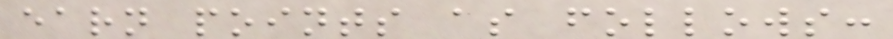earn points as follows:
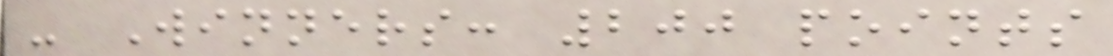- Winners: 200 points
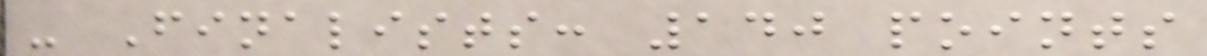- Finalists: 140 points
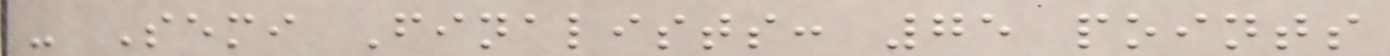- Semi Finalists: 75 points
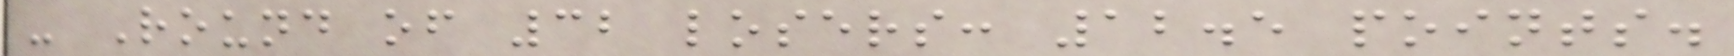- Round of 32 losers: 12.5 points.
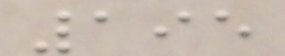195
